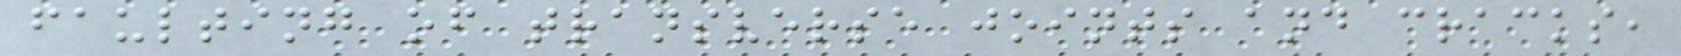faulting of transverse joints and cracks,
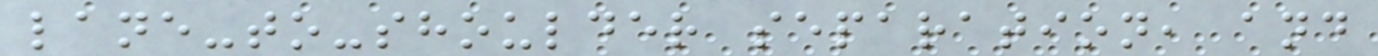lane-to-shoulder separation, and
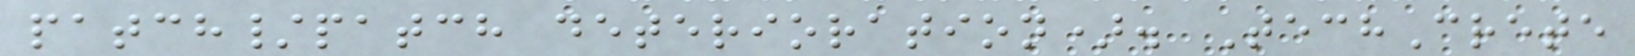patch/patch deterioration). TechCrete
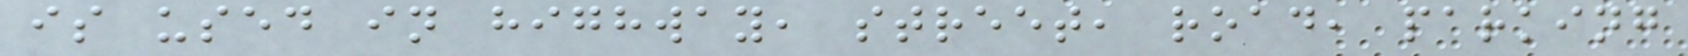is used in highway, street, road, parking
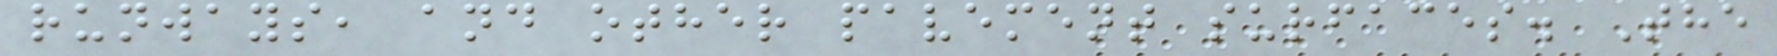runways, and other pavement surfaces. The
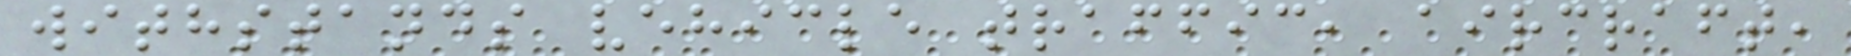withstands vehicle traffic, aircraft,
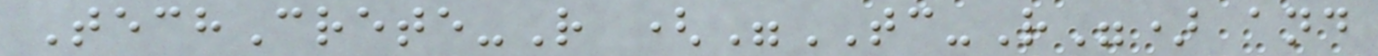TechCrete-R ("TC-R") and
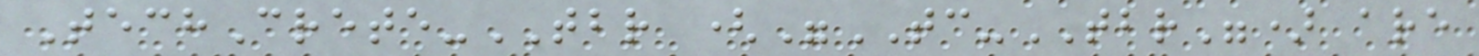TechCrete-TBR ("TC-TBR") are
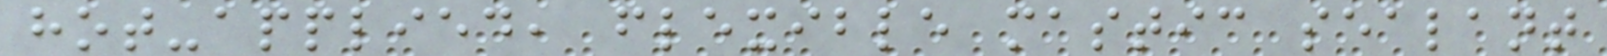hot-applied, flexible mastic sealant
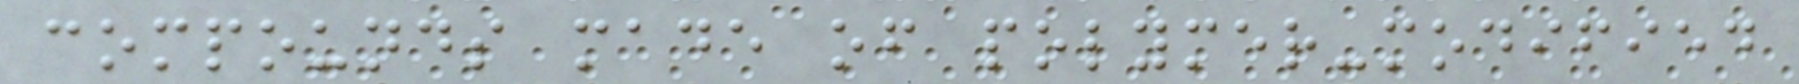compounds made of polymer-modified
